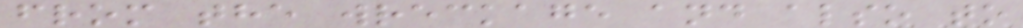from the wreckage and also to
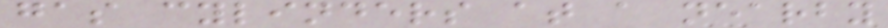gas cylinders at a nearby
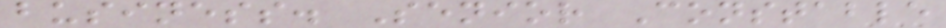business. Senior Constable
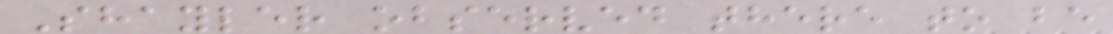Shayler observed there to be
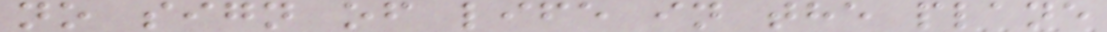no sign of life in the plane
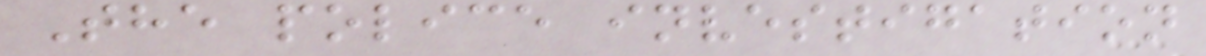The police investigation
